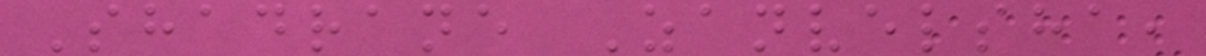Shadrane Zanvelsha,
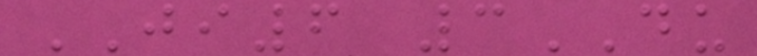JI6 3DU
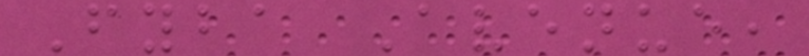Fyba Avenue,
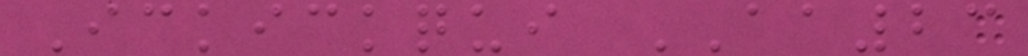Ickickqui AA23
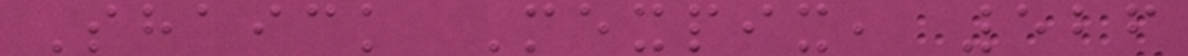Shaick Mexpix, 526
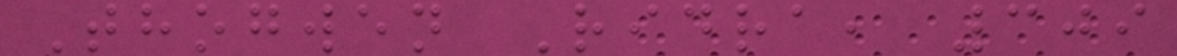Thogwen Ridra, 309
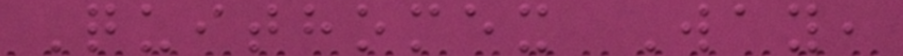Quithomex Way,
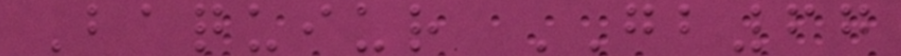Baquiur GB67
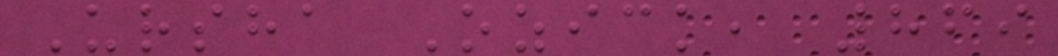Ursha Ozick, 869
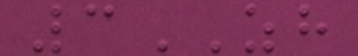3ZH
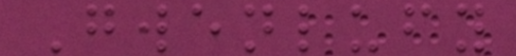Gwenlufy
